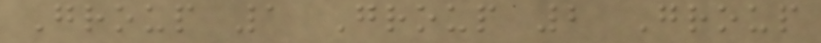Group 1 Group 2 Group
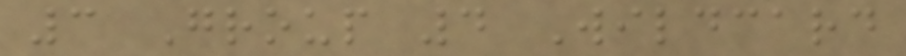3 Group 4 Wildcard
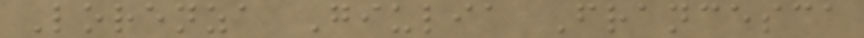Lorenza Giulia Francesca
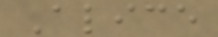Alice
